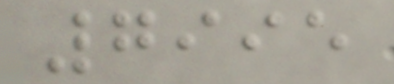7995
